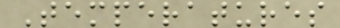Temperatures
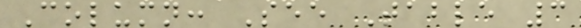Column: See Table 3
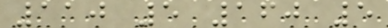110 5 160 5
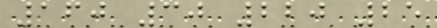160 30 220 25
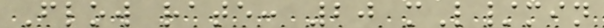Flow rate: 20 mL/min
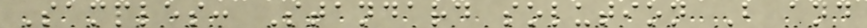Samples: Standard solution B and
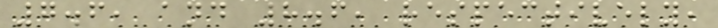7.6, and 8.6, respectively,
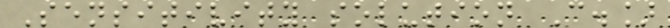Sensitivity solution C.]
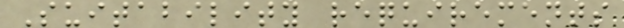Suitability requirements
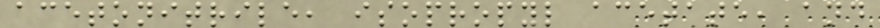acetonitrile, isopropyl acetate, and
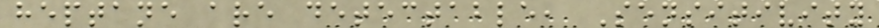heptane are detectable, Sensitivity
